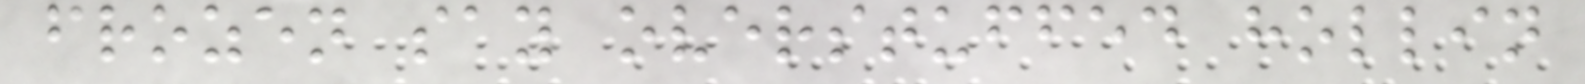frozen say overstuffed hollin
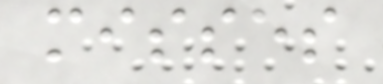misses
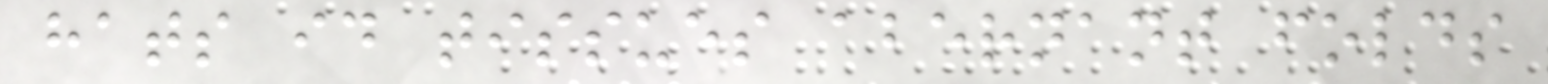hats id tissues abernant folds
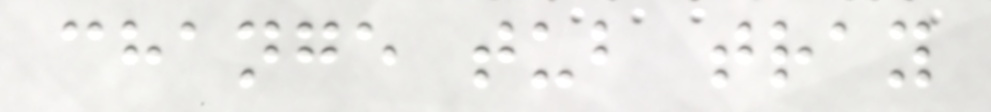change tub tray
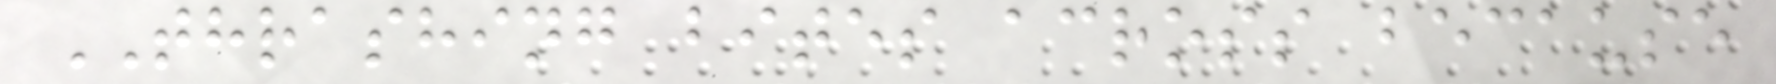THRASHING bites across because
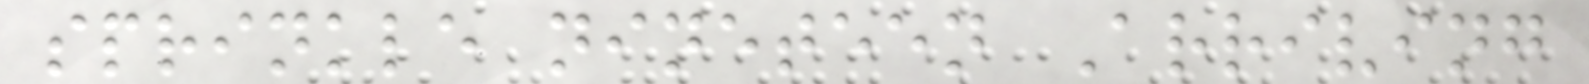sprinkle nineteen Arriving
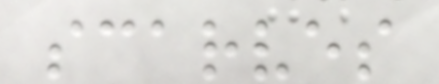scarves
